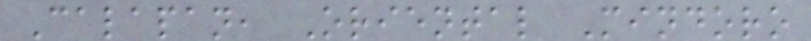Calapan, Oriental Mindoro
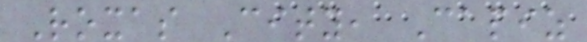Roxas City, Capiz
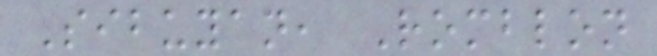Sibuyan, Romblon
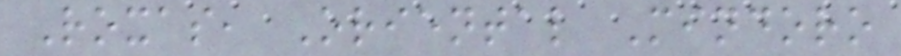Roxas, Oriental Mindoro
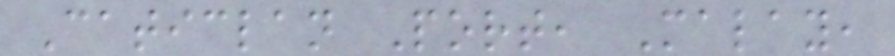Caticlan Port, Malay,
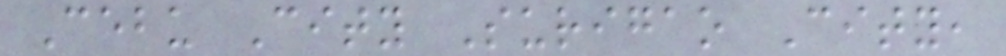Cebu City Surigao City,
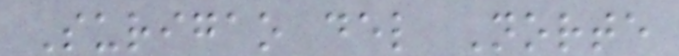Surigao del Norte
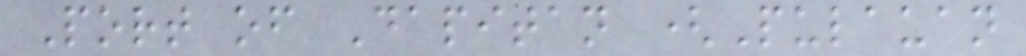Port of Dapitan (Pulauan
